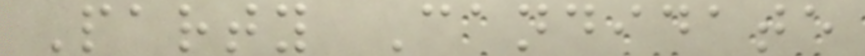Party Candidate
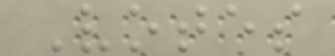Votes
